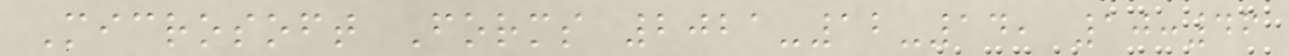Microsoft Forms 2021-12-14, 10:46
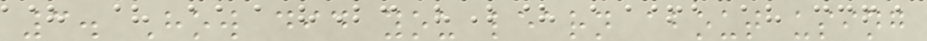3. How did you learn about using
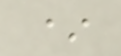*
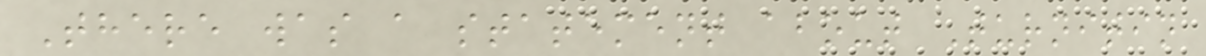There was a statement about Turnitin
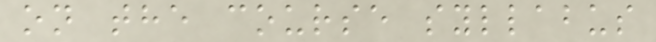on the course syllabus
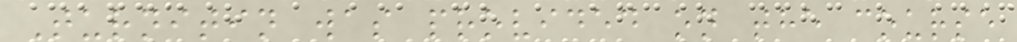Turnitin was provided on the course
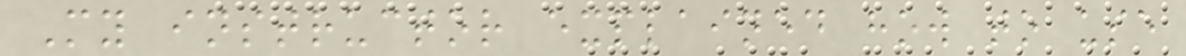My instructor explained how to use
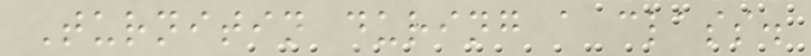Turnitin during a class.
